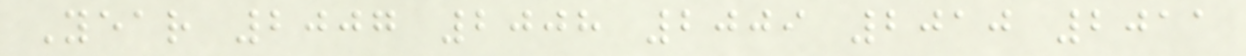Year 2007 2008 2009 2010 2011
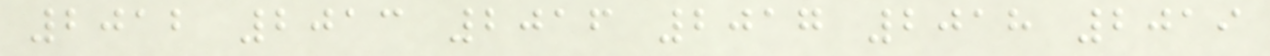2012 2013 2016 2017 2018 2019
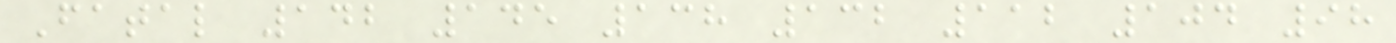Fatal 142 145 138 132 112 104 98
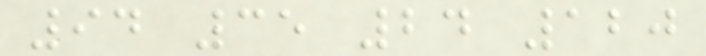94 35 24 120
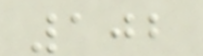102
